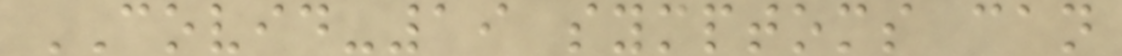COVID-19 symptoms can
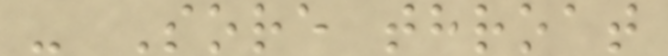- Sore throat
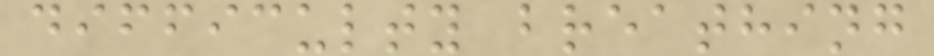difficulty breathing
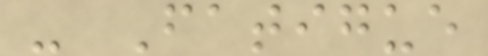- Fatigue
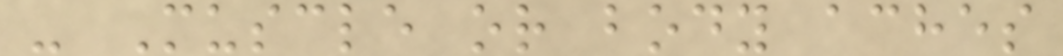- Muscle or body aches
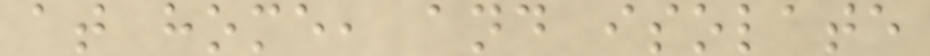at home, and isolate
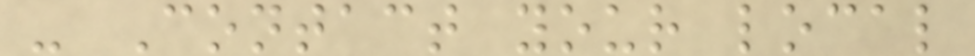- Contact your local
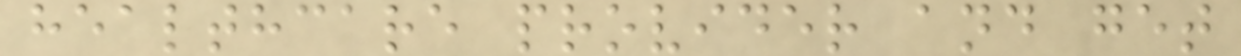healthcare provider and get
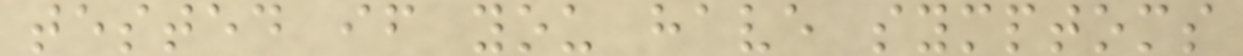tested if you have symptoms
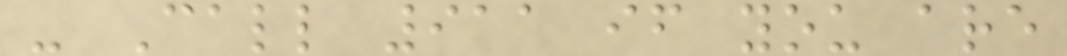- Call 911 if you are
